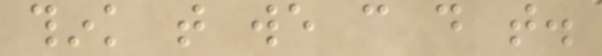think that we can do that.
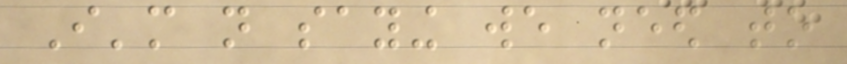I'm not saying we need to
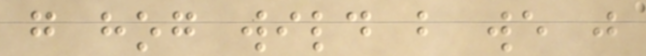go hog wild but we just
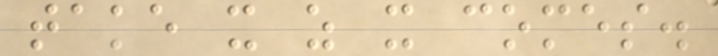take it as it comes.
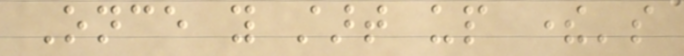Once you start up there's
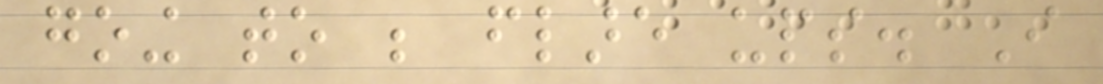going to be flare ups. I
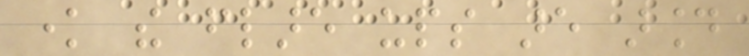know the flare ups are around
